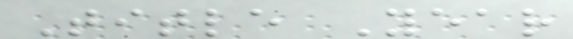Title Year
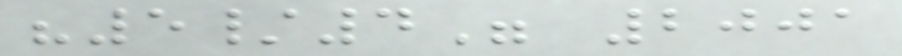"5/4" 2001
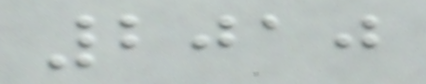2010
